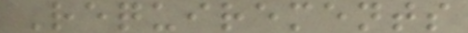Requirements
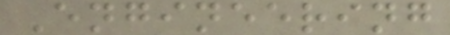Engineering
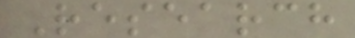Research
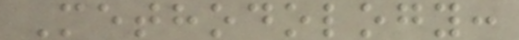Methodology:
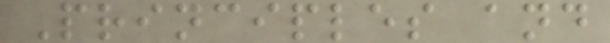Principles and
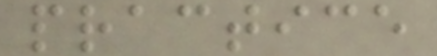practice
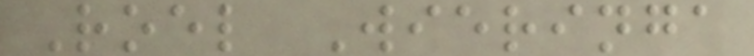Roel Wieringa
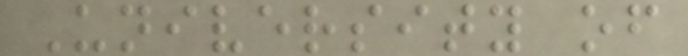University of
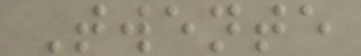Twente
